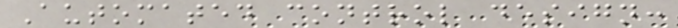Automated control design:
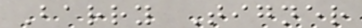Barry Tigner
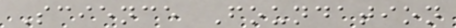Science Foundation
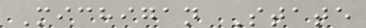Michigan State
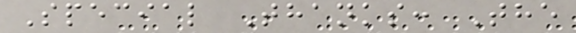Special Thanks: The
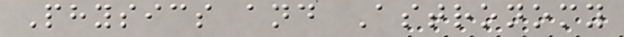Physics and Astronomy
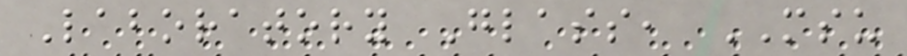Laboratory Glass, MSU
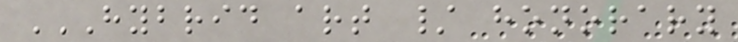HYBRID ART / HONORARY
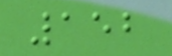152
